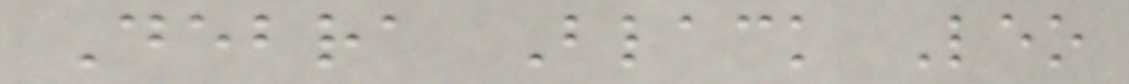Debra Black Leo
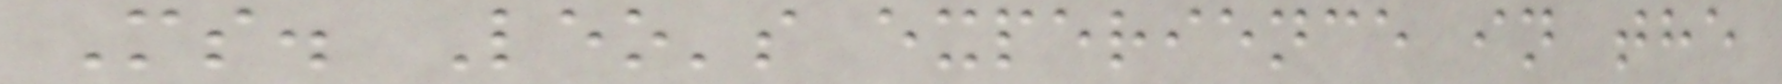Ms. Leo's experience in the
